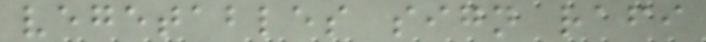vegetables sign rafi
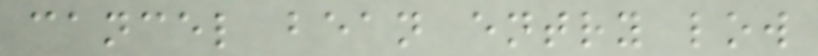cancel bean entry low
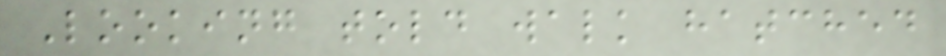Looking told walk hatched
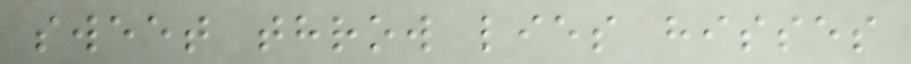sweet throw lies hisses
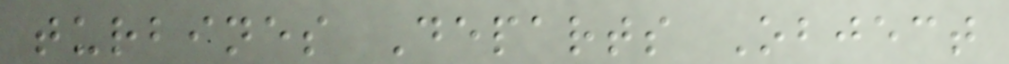turbines Departs Object
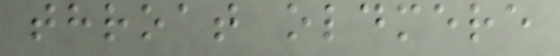throat oldmere
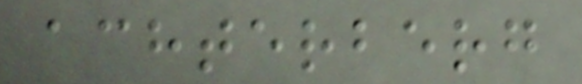achterberg
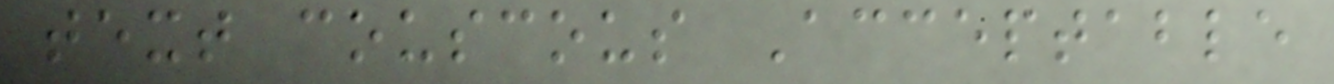text couscous Acceptable
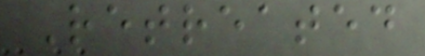Retreated
